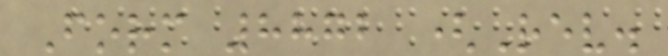Form 8872 (Rev.
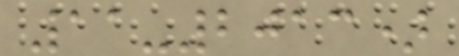11-2013)
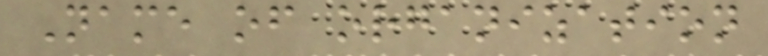Name of organization
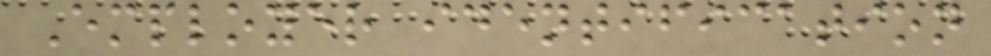Employer identification
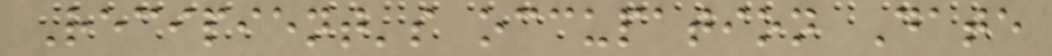Recipient's occupation Date
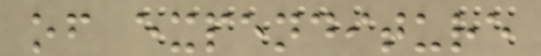of expenditure
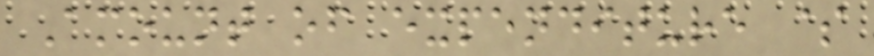Amount of expenditure $
